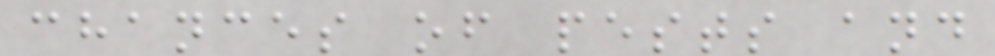chances of pests and
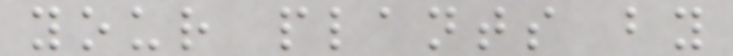your plants by
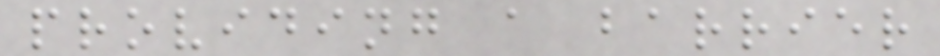providing a barrier
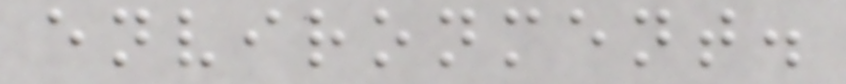environment.
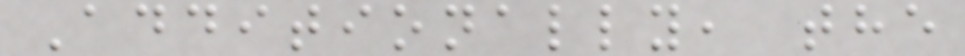Additionally, the
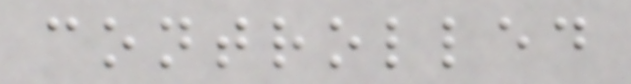controlled
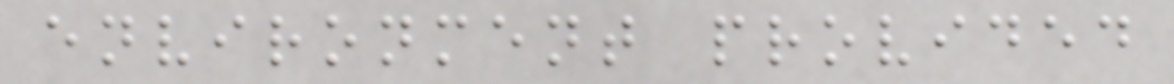environment provided
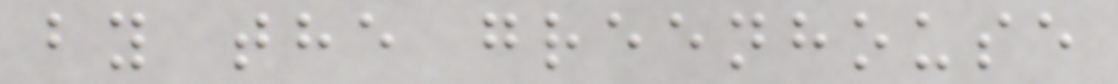by the greenhouse
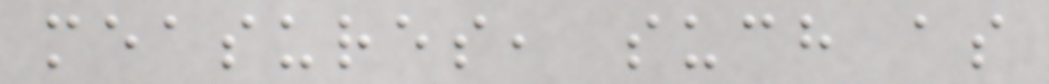measures, such as
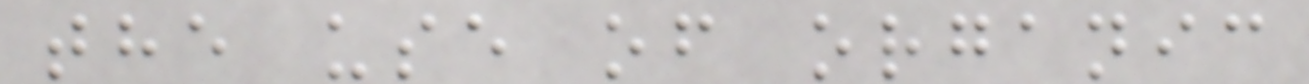the use of organic
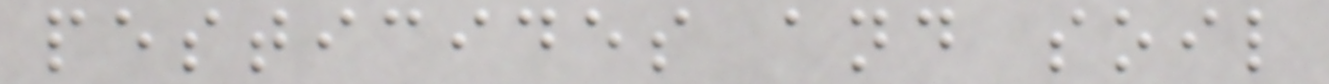pesticides and soil
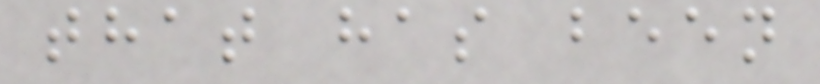that has been
